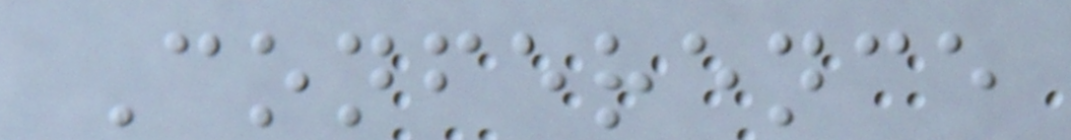Conference
